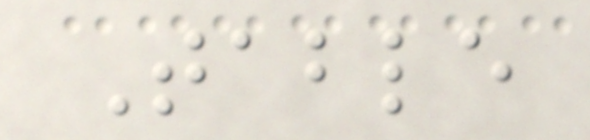Table
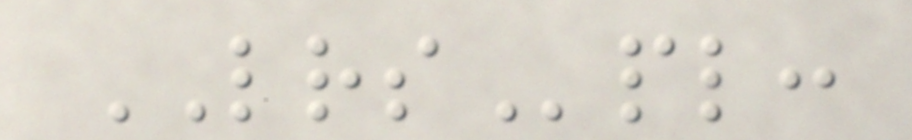LRSpl:
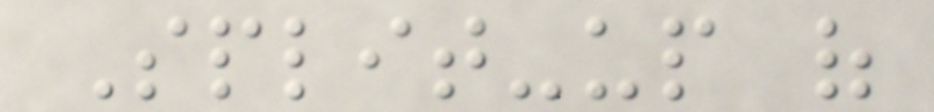Split-up of
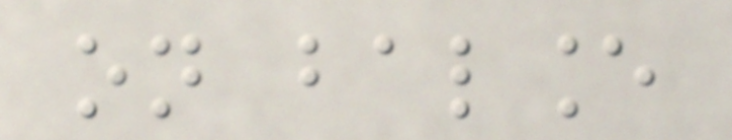on balance
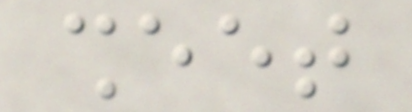sheet
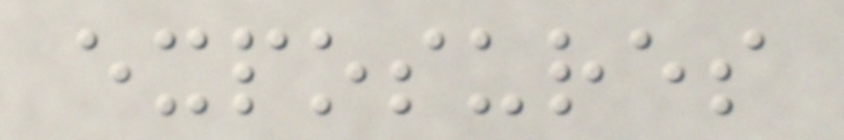exposures
